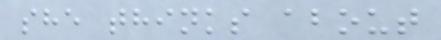she thinks about
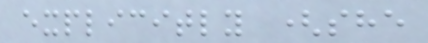explicitly (she
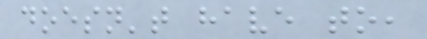doesn't have to,
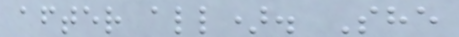after all). She
